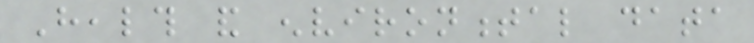Health and environmental data
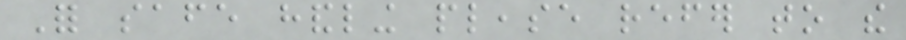For safe handling please refer to the
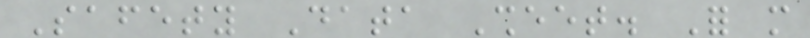Safety Data Sheet. For more
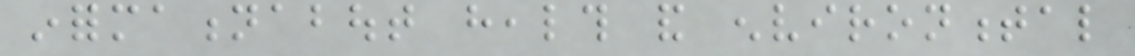informationabout health and environmental
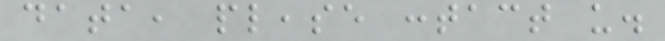data, please contact us.
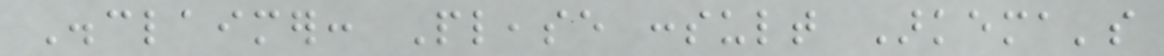Disclaimer: Please consult Arkema's
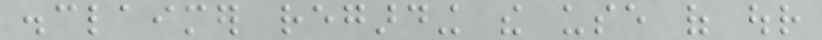disclaimer regarding the use of our
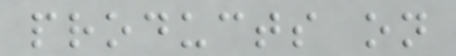products on
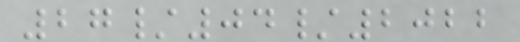27/04/2022
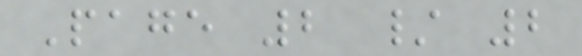Page 2 / 2
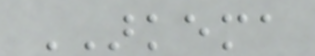ARKEMA
